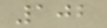102
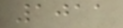1011
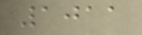1011
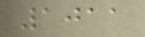1011
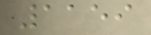1159
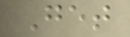Get
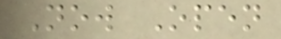Now Open
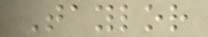Taylor
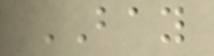BAY
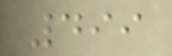499
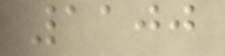1100
